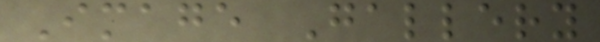Image Gallery
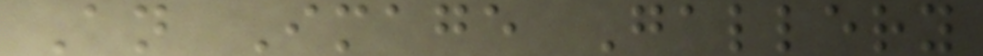An Image Gallery
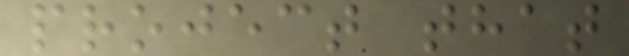project that
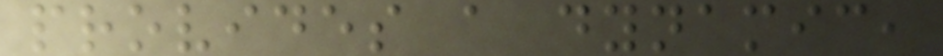provides a dynamic,
